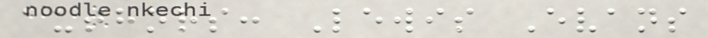authors: Lewis Evans
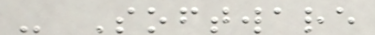- Software
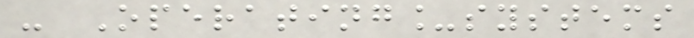- Operating_systems
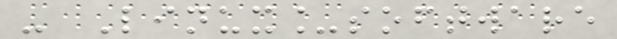- Linux_software
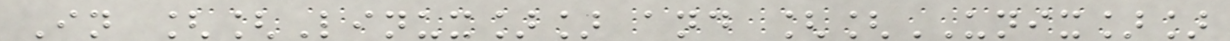In [[Linux]] and [[UNIX]]
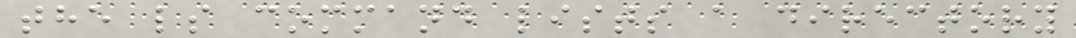the ls command lists a directory
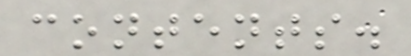contents.
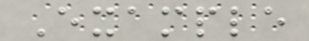Example
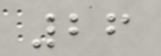26
